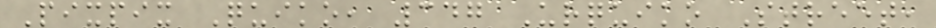Pixpix Quiko, 347 Urquiko Street,
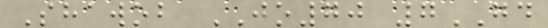Shawob JO70 7GD
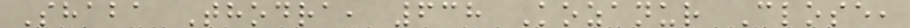Shaba Thodra, 638 Kozanur Close,
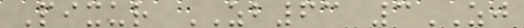Pixur ZB63 3ZJ
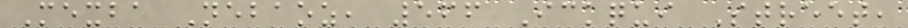Mexba Nebaoz, 566 Ickqui Street,
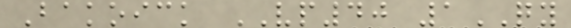Bakoick VP40 1QY
